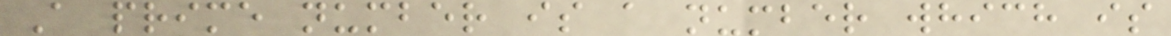A prime number is a number which is
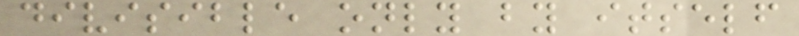divisible only by itself
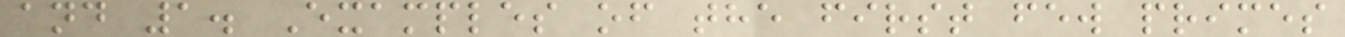and 1. Examples of the first few primes
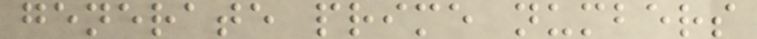generate prime numbers
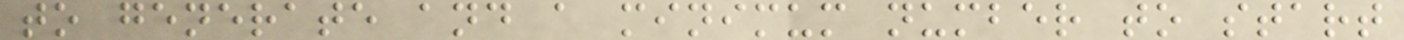to generate and a minimum number to start
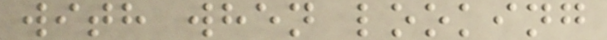with when looking
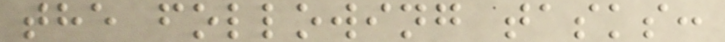the following tasks:
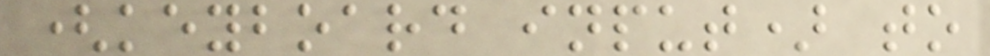(keyboard input) to
